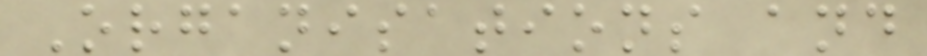Organisations and
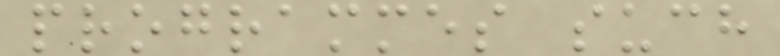programmes such
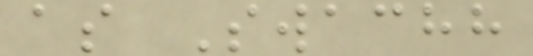as Swachh
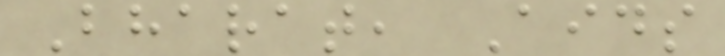Bharat, Aids
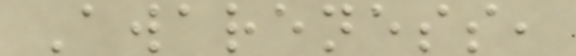Awareness,
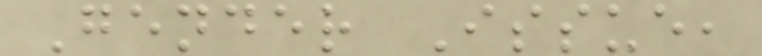Gender Issue,
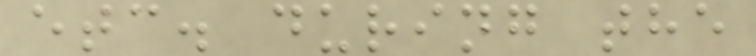etc. during the
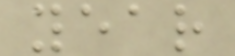year
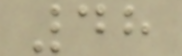48
